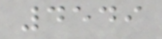4549
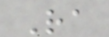Ra
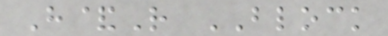H&R BLOCK
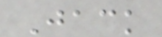Jack
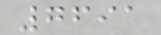7691
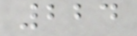224
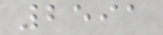2591
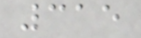315
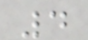4
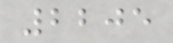2205
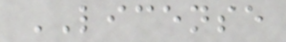LICENSE
